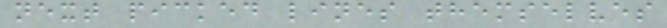next picked lines themselves
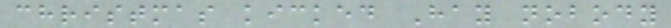christmas kicked Hay nobody
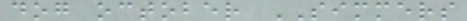dog october SIMMERS
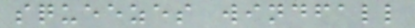squeezes windfall
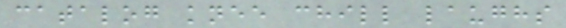catalog knee chill laughs
